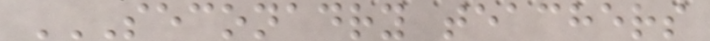SECONADRY TEACHERS
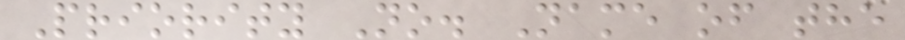Priority No. Name of the
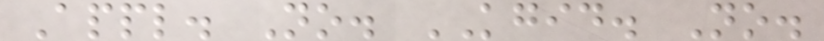Appl. No. KGID. No.
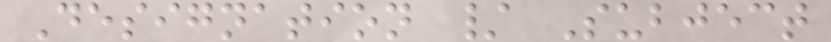Designation / Subject
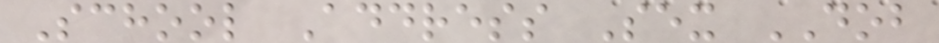School Address Sex DOB
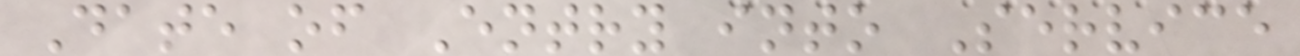Date of Entry into Service
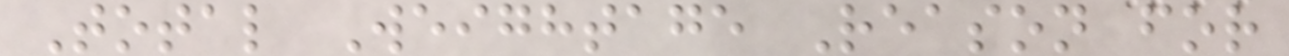Total Weightage Reason for
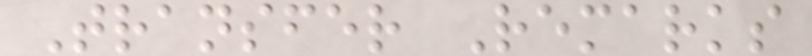Transfer Remarks
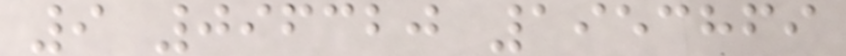9 096320 1953869
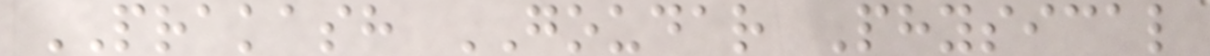PRAKASH GOUDAR Physical
